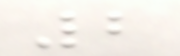2
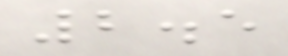2.5
